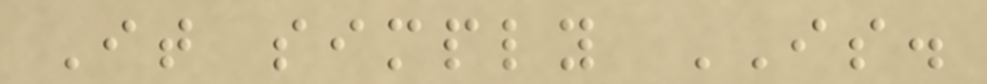It simply IS.
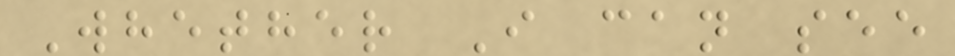Whether I can see
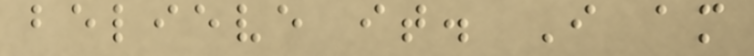believe it. I am
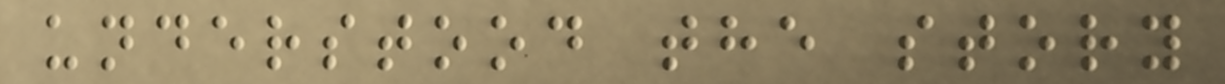understood the story
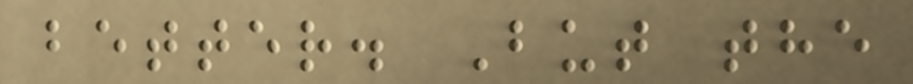better. But the
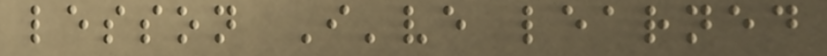lesson I've learned
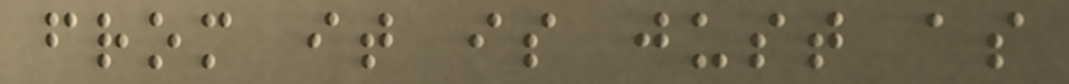from it is just as
